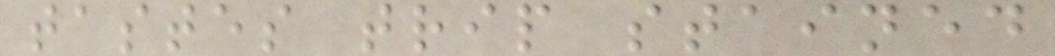tastes trip stained
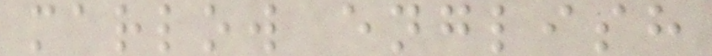marlow english
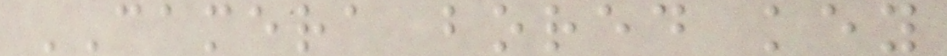CAMERA bored key
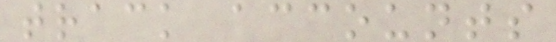track accounts
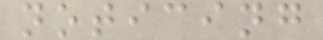noticing
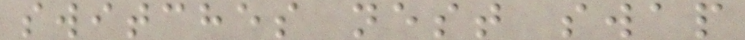switches nest swap
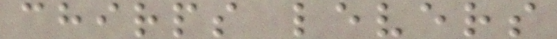chirps levers
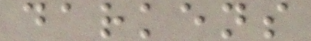darkens
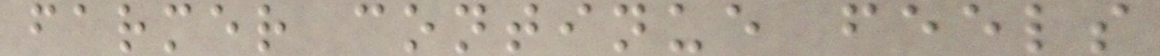farmer continue feels
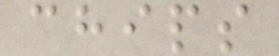chips
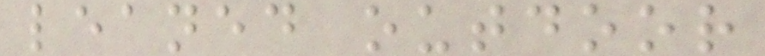leaned outdoor
